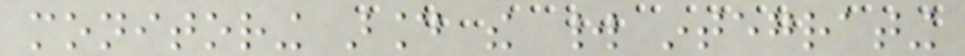monitoring around the world integrating
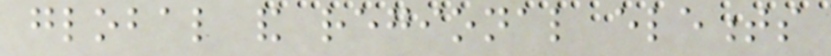global and regional elements
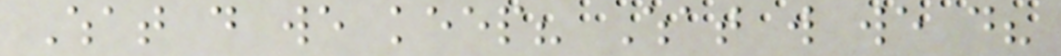What do we keep? What will we do?
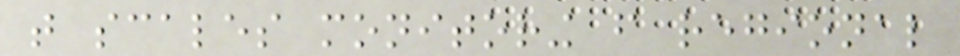that scales monitoring from regional
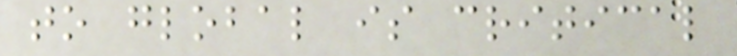to global is critical
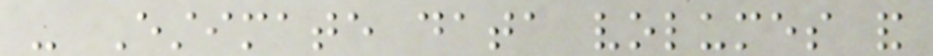- Estimate data volumes and
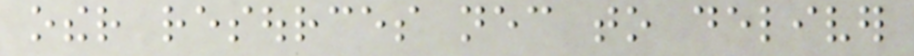other resources necessary to deliver
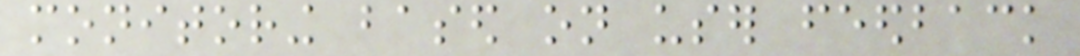monitoring based on user feedback
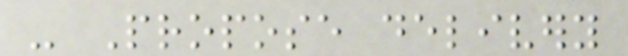- Propose delivery
